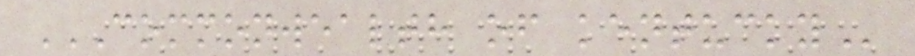COMMONWEALTH OF KENTUCKY
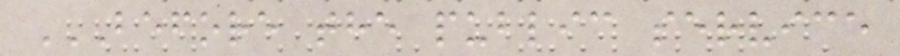BEFORE THE PUBLIC SERVICE
